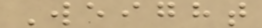Weight
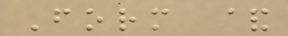Form &
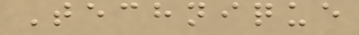Technique
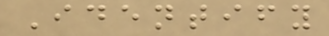Identify
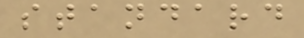standard
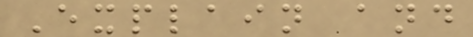Explain and
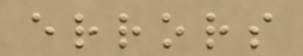errors
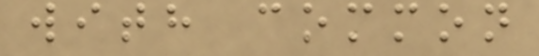with common
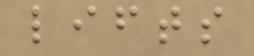lifts
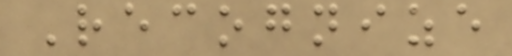Recognize
